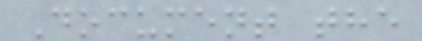Document the
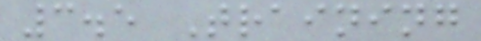3.5 Training
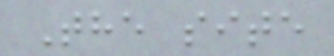The site
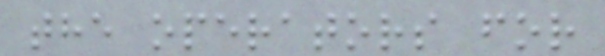the operators for
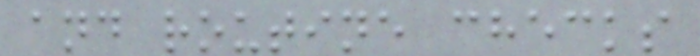and routine checks
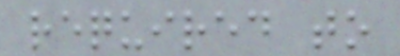required to
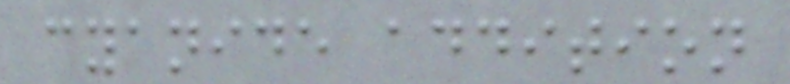cyanide addition
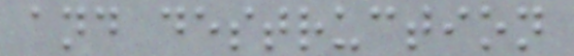and destruction
